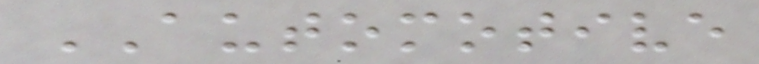AUTOMOTIVE
